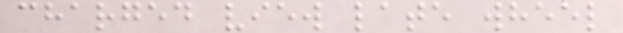charged view late wheel
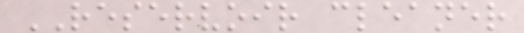RESERVOIR cleaner
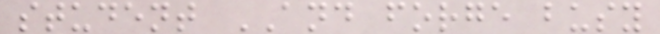student AND forge busy
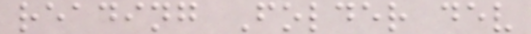reading Folder dev
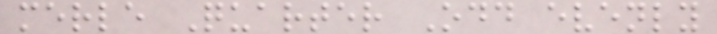merle Quarter Odd evenly
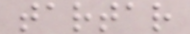tartar
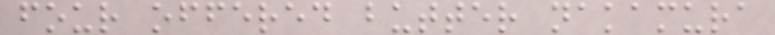four offered butter nakamura
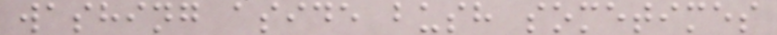washing aside bush sometimes
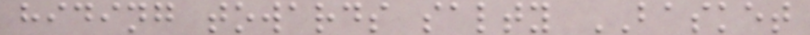hiding towards salty BASKET
